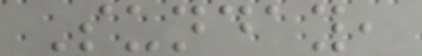Sunday,
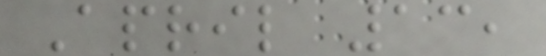April 13,
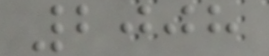2008
